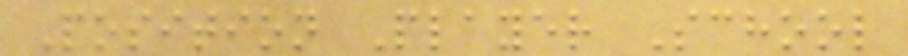Position Player School
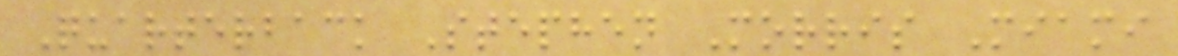Quarterback Stephen Morris Miami
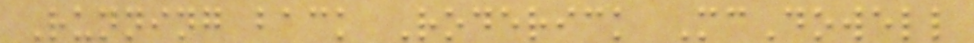Running back Roderick McDowell
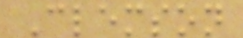Clemson
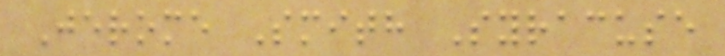Jerome Smith Syracuse
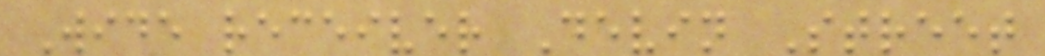Wide receiver Devin Street
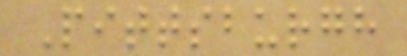Pittsburgh
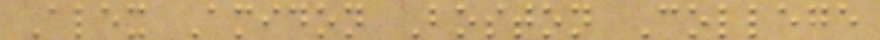Alex Amidon Boston College
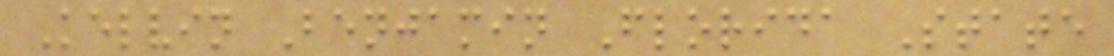Kelvin Benjamin Florida State
